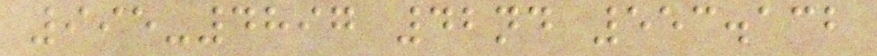995-4897 42nd 553.132
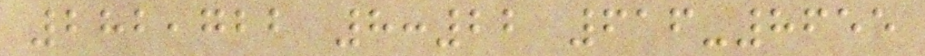282,722 8:22 616-8655
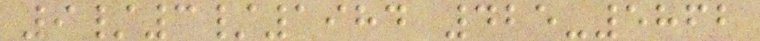9/3/1984 425-5862
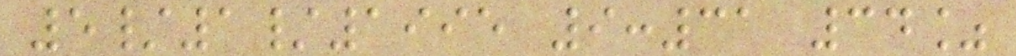5/1/1995 9:31 34%
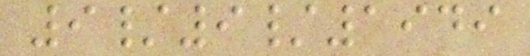9/9/1949
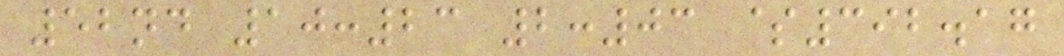52nd 10:23 2:03 $392.17
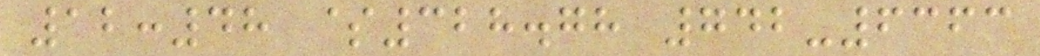12:48 $328.78 742-6363
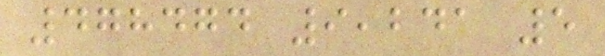478474 9,241 5
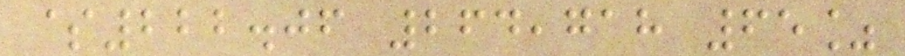$222.06 264,718 65%
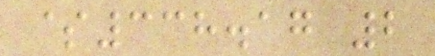$338.17 2
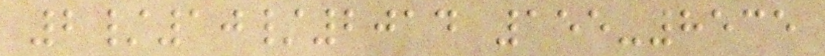2/10/2014 155-8535
